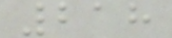218
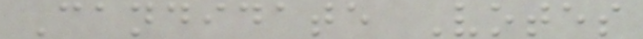Candidate Votes
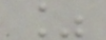%
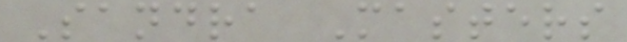Sandra Masters
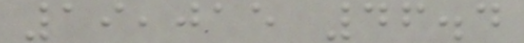19,015 46.4
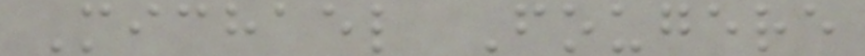Michael Fougere
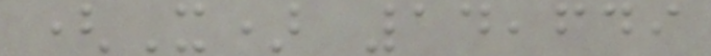(X) 14,649
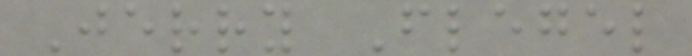Jerry Flegel
